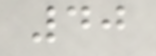40
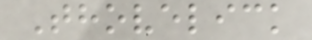Thovelick
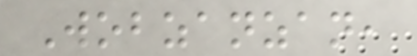Wobzanzan,
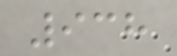938
